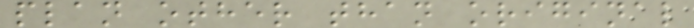plan other than original
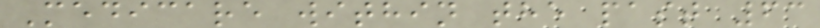Medicare within the past 63
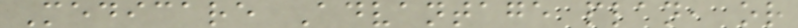Medicare Advantage plan, or
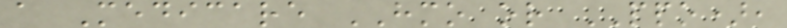a Medicare HMO or PPO),
